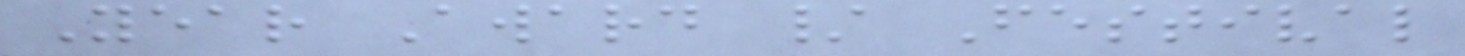Year Award / Festival
